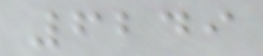6249
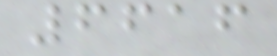6616
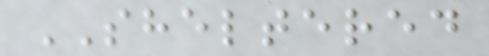SHELTERED
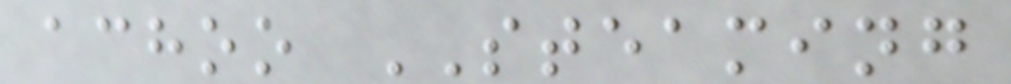achoo STEAMING
